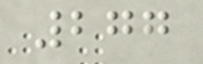277
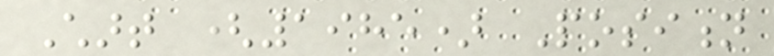Chart (1985) Position
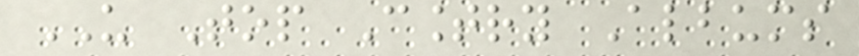US Top Country Albums
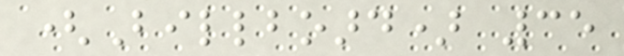(Billboard) 35
